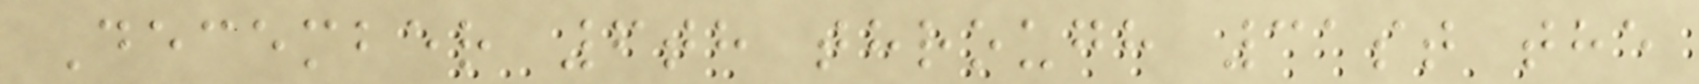December 6th through 31st the
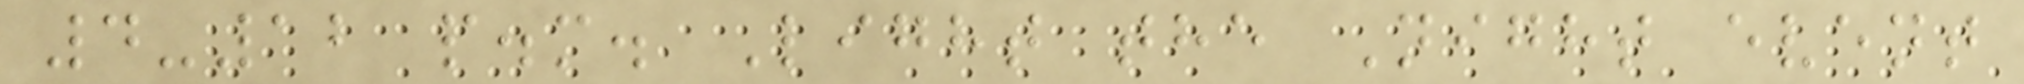4-12 p.m. Light the Night event
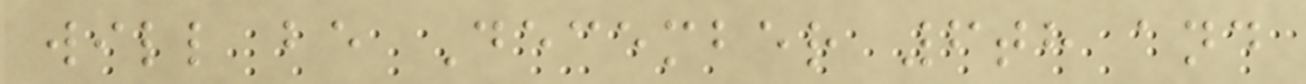will be December 6th and
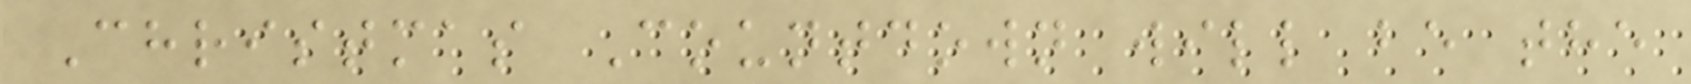Christmas Countdown will be the
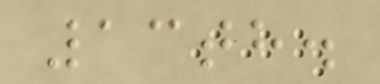13th.
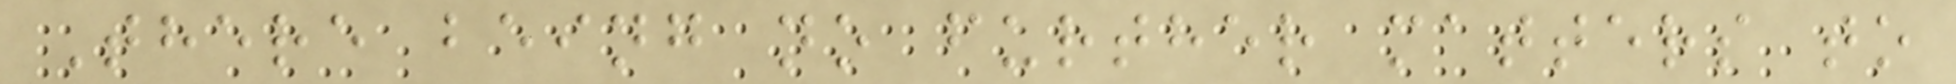There being no further matters to
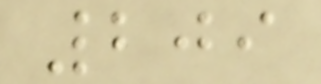209
